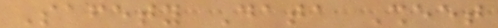Safety Data Sheet
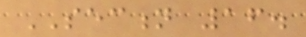SECTION 16.
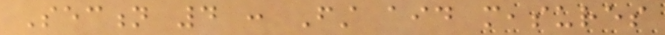Section 4 : First aid measures
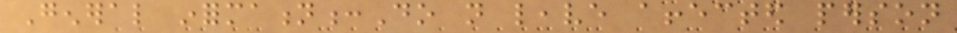General information:Do not leave affected person
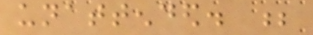unattended. ;
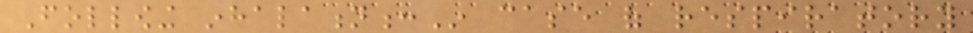Following inhalation:In case of respiratory
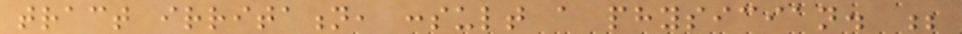tract irritation, consult a physician. ;
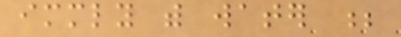immediately with water ;
